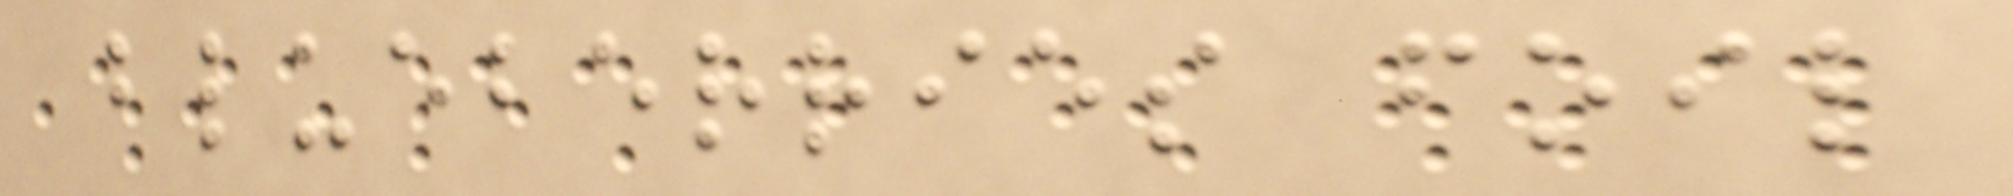blueberries foil
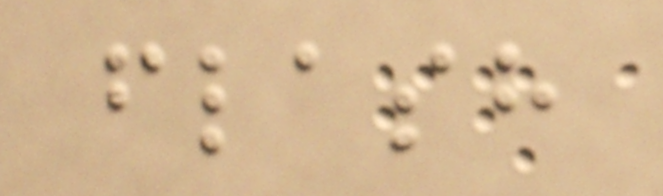flash
